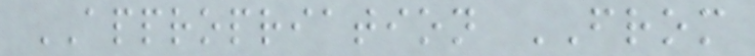APPROPRIATION FROM
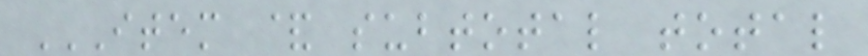ITEM & SUBTOTAL TOTAL
